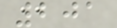201
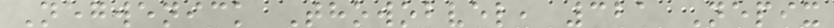Negwenick Thowobvel, 321 Nepix
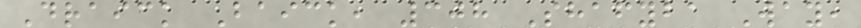Draick Baick, 308 Shafyba Way,
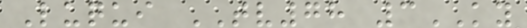Luqui TV78 3KY
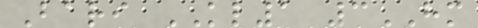Bari KL1 3HM
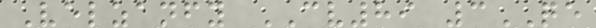Velzanfy CV89 3QE
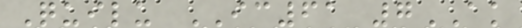Quilu IC61 7AK
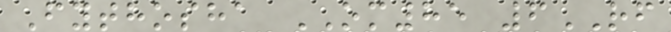Fythosha OM85 6RF
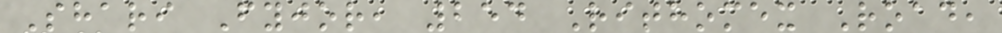Shari Fyjor, 254 Rithomex Road,
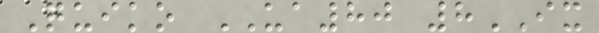Quiko UA80 8IX
